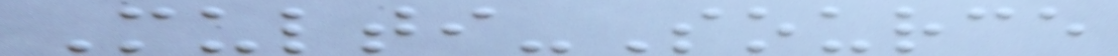Multi-Source
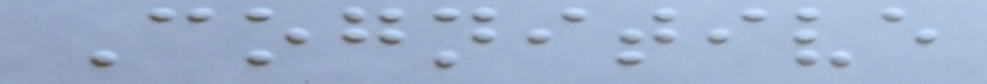Cognitive
